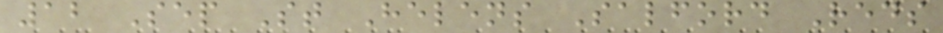12 Sep St Helens Salford Reds
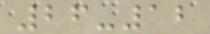26-12
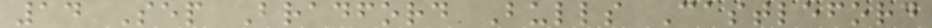14 Sep Bradford Bulls Castleford
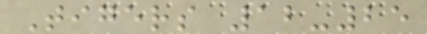Tigers 12-25
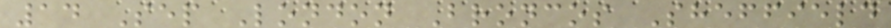14 Sep London Broncos Sheffield
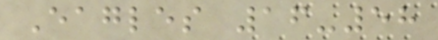Eagles 16-58
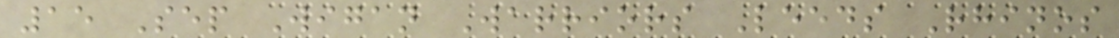15 Sep Wigan Warriors Leeds Rhinos
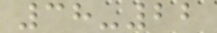38-22
